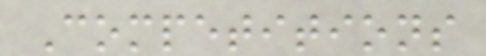Competitions
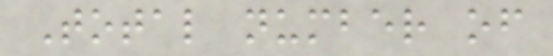Total number of
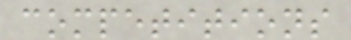competitions
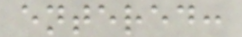entered:
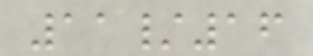11/16
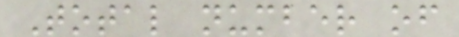Total number of
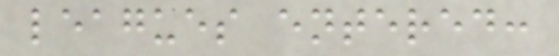leagues entered:
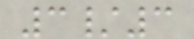3/3
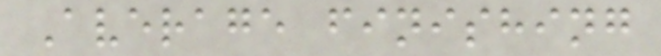Average finishing
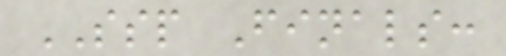SSP Finals:
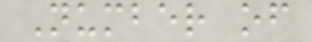Number of
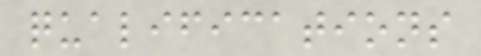qualifications
